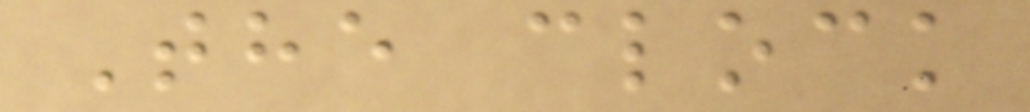The clock
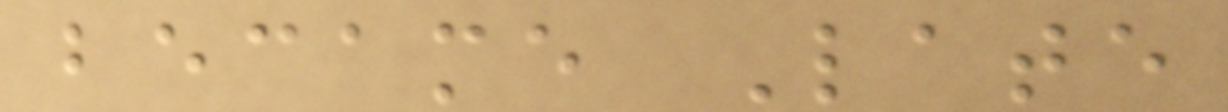became Late
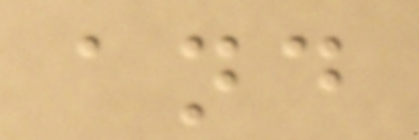and
